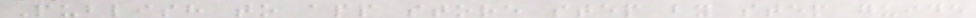Publish to app store step by step guide
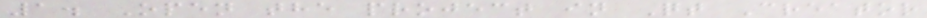1. Open the project in Qt Creator
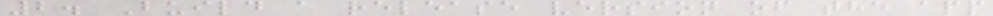2. Build a release version of the app
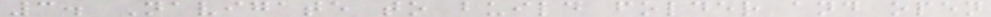3. Navigate to build folder and open
